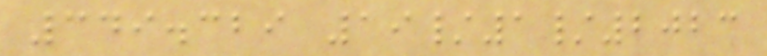349.329 19/1/2023
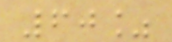60%
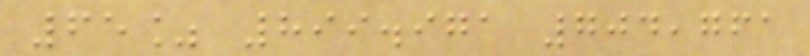65% 899.971 704,761
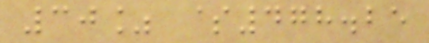30% $478.25
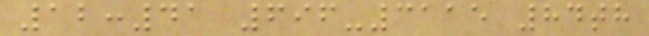12:41 696-3115 84th
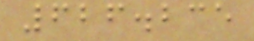626.235
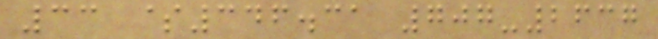33 $346.31 707-2637
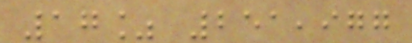17% 251,977
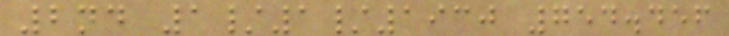2nd 1/1/1930 754.456
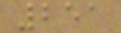251
